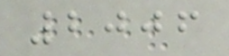2006
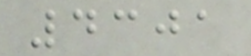4301
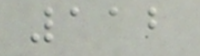112
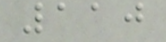110
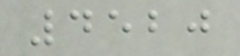4520
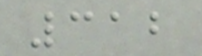312
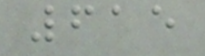615
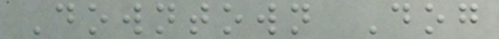Downtown Dog
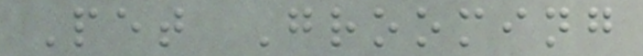Pet Grooming
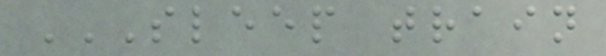SLEEP TRAIN
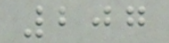207
